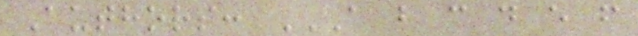Authors: A B C D E F
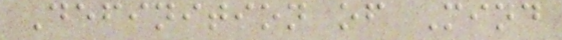Definition of Mind
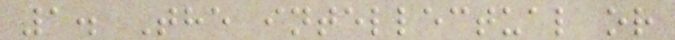1. The intellectual or
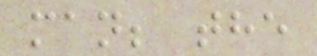man; the
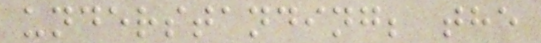understanding; the
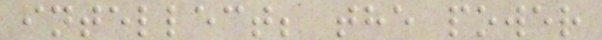intellect; the power
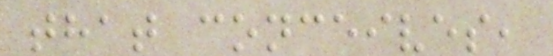that conceives,
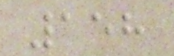158
